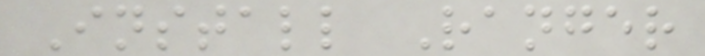Install Ranger
